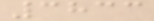3833
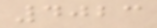4023
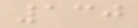130
